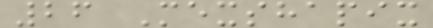26 Mexshapix
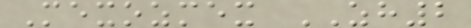Mexozmex ZH2
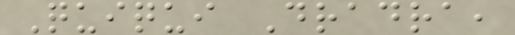Quiqui Dradra,
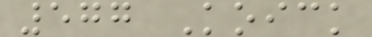577 Koick
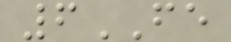6FE
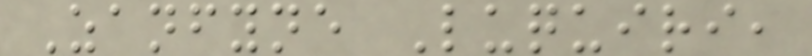Zanfyne Luquiri,
